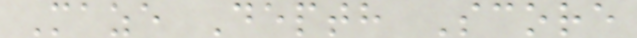Maze Depth Score
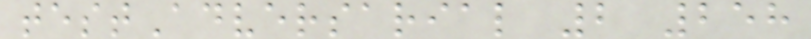testAdversarial 2 258
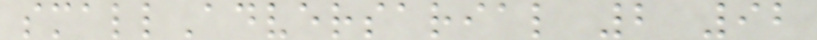smallAdversarial 2 92
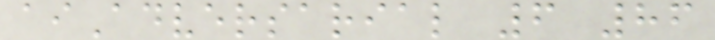aiAdversarial 6 86
